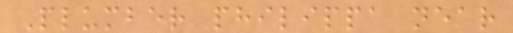Plumber philippa near
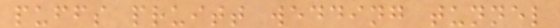puffs pruitt wedding tunnel
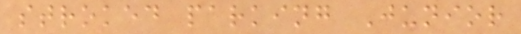stroked parking Junior
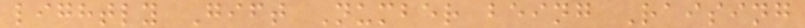lightly Gift Number being Raising
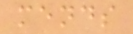mends
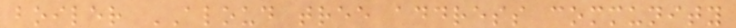boiler ALOUD tree address community
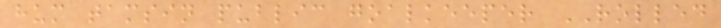hum tamsin public goalkeeper ROLLED
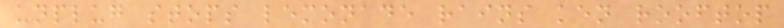unplug stops lemonade rains ken rooftop
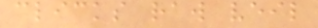clicks raw veil
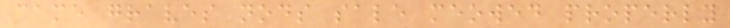came graves nods sale meowed properly
